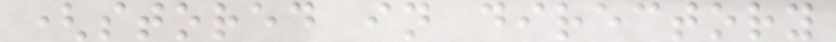(stored in directory
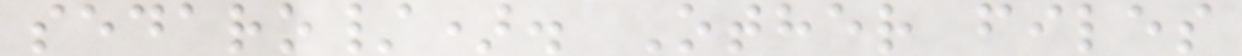sedaro/). Other files
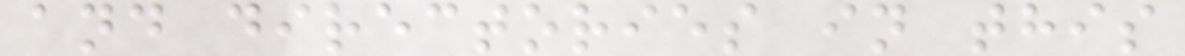and directories in this
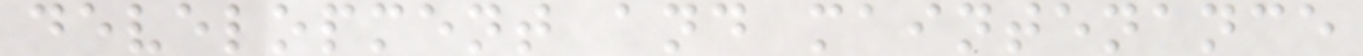development and maintenance
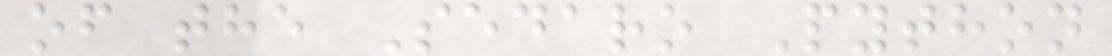of the Sedaro Python
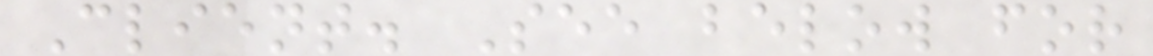Client. See below for
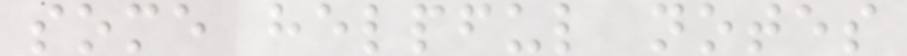some helpful notes
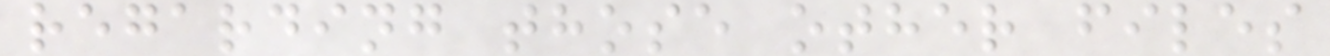regarding those other files
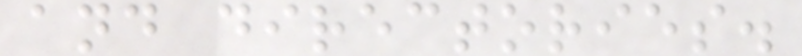and directories.
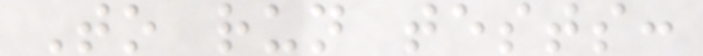To run tests:
